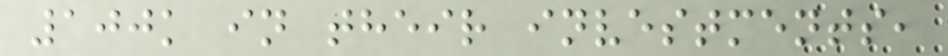100k in their investments,
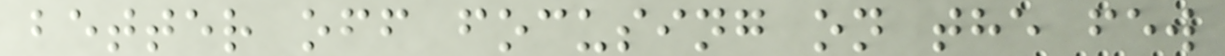better off focusing on the few
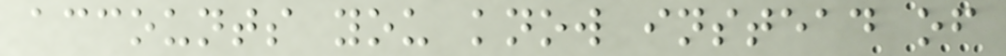accounts you know instead of
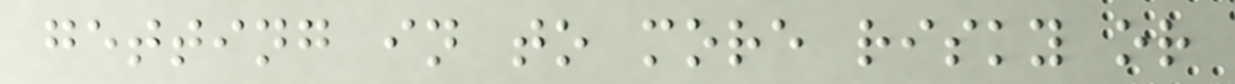getting in to more risky or
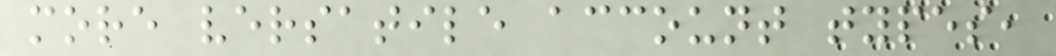more versatile account types,
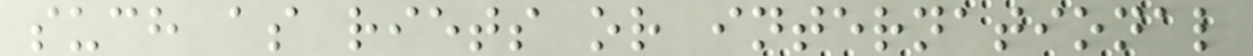such as riets or international
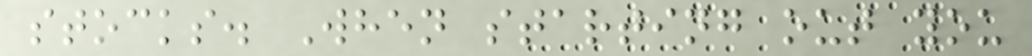stocks. When starting out you
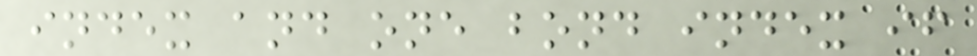index and one bond index if
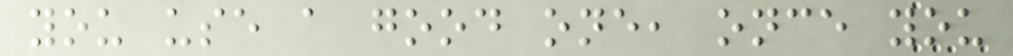you use a good one, once you
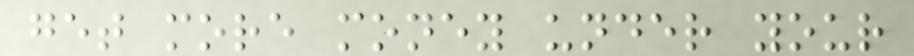get more money under your
